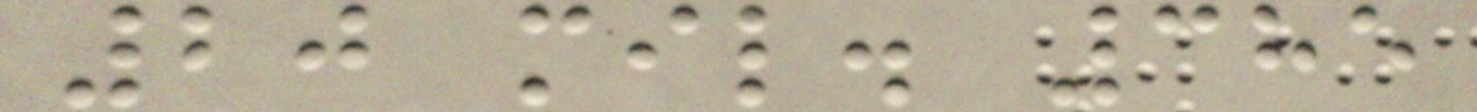20 mil. 385
